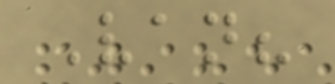Van?
